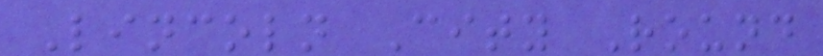Lincoln City Round
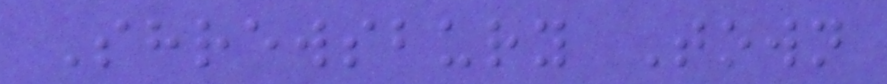Shrewsbury Town
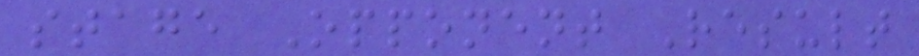stage Opponent Result
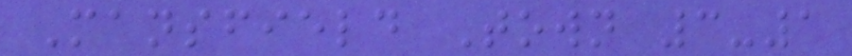Mansfield Town 3-1
